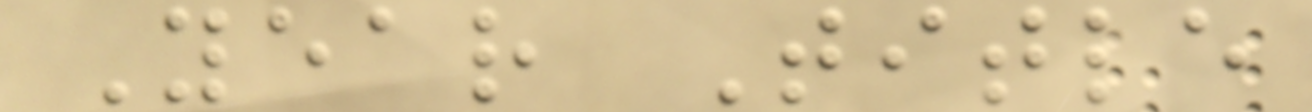Year Title
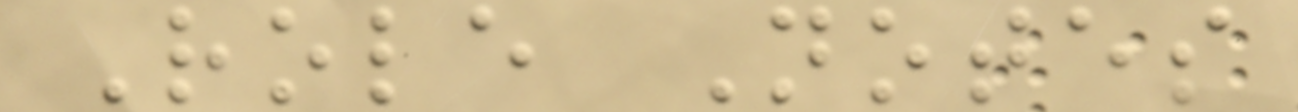Role Notes
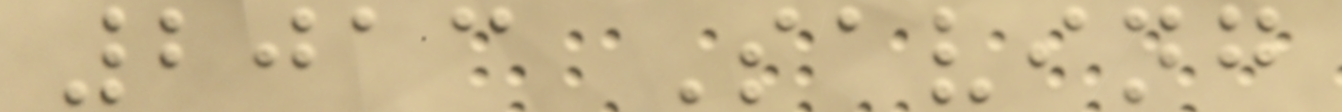2013 Saving
